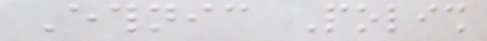Ethnic Polish
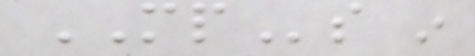MPs in
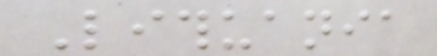Lithuania
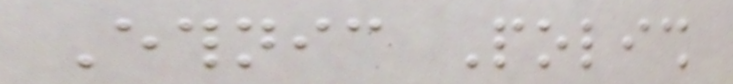Ethnic Polish
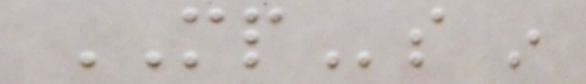MPs in
